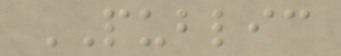PUBLIC
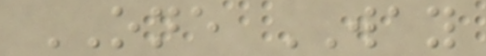ONE WAY
